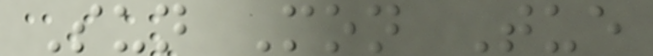Sun Mon Tue
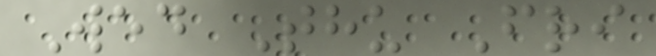Wed Thu Fri
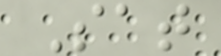Sat
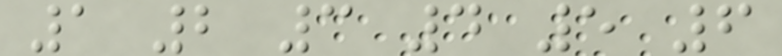1 2 3 4 5 6
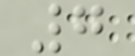7
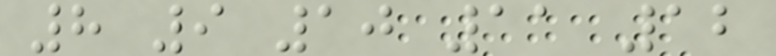8 9 10 11 12
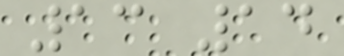13 14
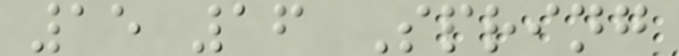15 16 Spring
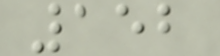152
